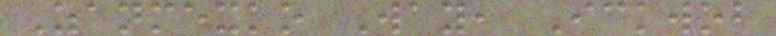Zanmexko Way, Ickwob
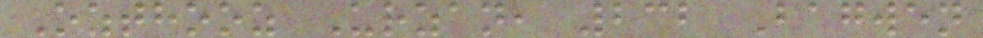Ozthooz Urzan, 232 Bagwen
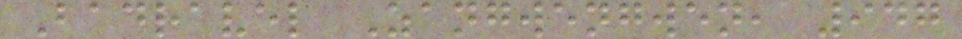Badravel Zangwengwen, 947
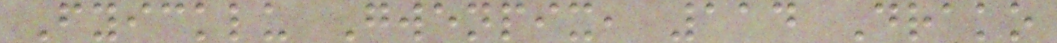Fyicklu Gwenpix, 114 Drako
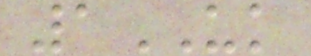1UK
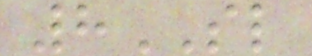8SL
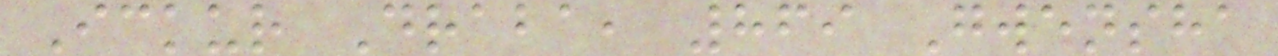Ickur Draba, 869 Gwensha
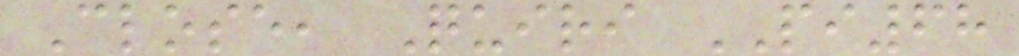Close, Quiri PI68
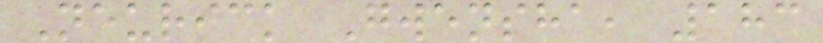Neurick Gwensha, 183
